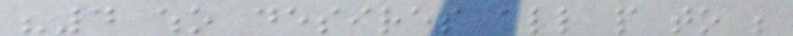"4 who desires all people to be
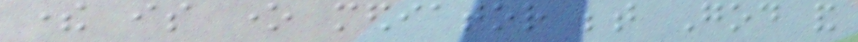there is one mediator between God and
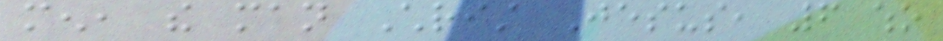men, the man Christ Jesus, 6 who
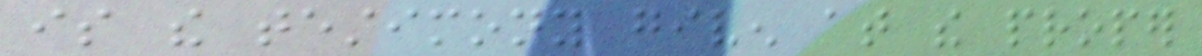is the testimony given at the proper
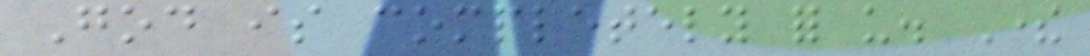God is completely for us. There
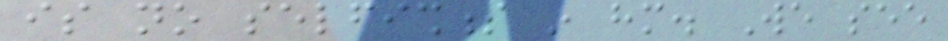is no selfishness in him. We see
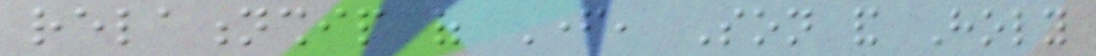relationship of Father, Son and Holy
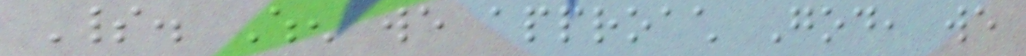Spirit. When we approach God, we
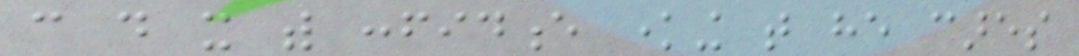can do it with confidence knowing that he cares
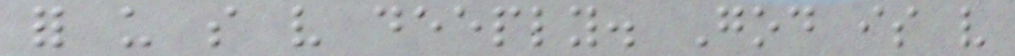for us so very deeply. God is very
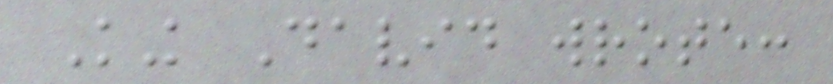King David wrote:
